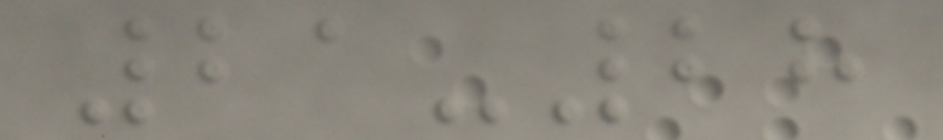21-28
